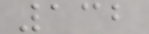132
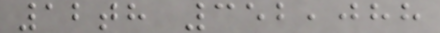12th 352,088
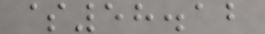$58.12
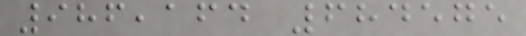986,164 684575
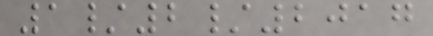1/2/2017
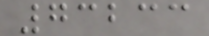73233
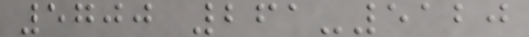5700 261-5120
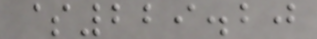$229.20
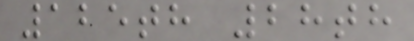125th 28th
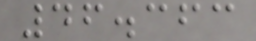46.363
